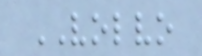VOLVO
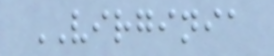VIRGINIA
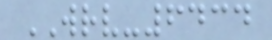WRV-6434
